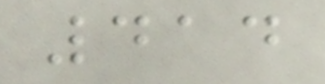414
